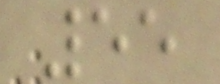55
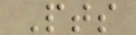Pts
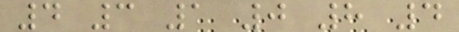4 3 1 0 8 4
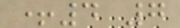+4 7
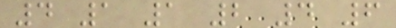4 1 1 2 4 6
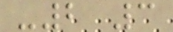-2 3
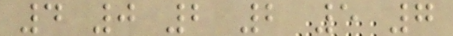4 0 2 2 5 7
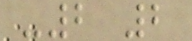-2 2
